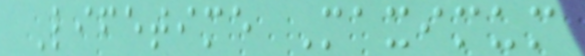Lifetime Maximum
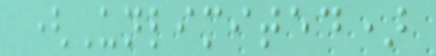(Unlimited)
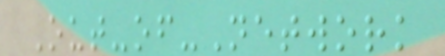Out-of-Network
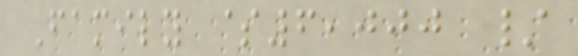Family $6,000 /
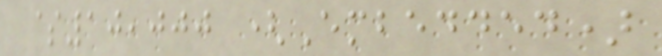$10,000 (Embedded)
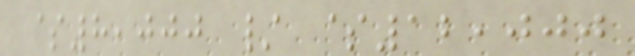$8,000 / $12,000
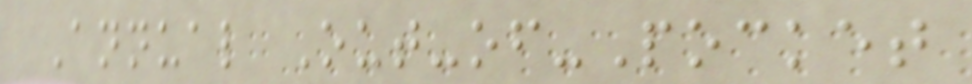Annual Out-of-Pocket
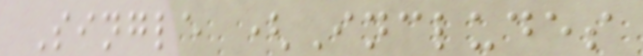Single (Includes
